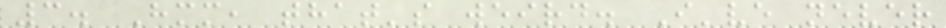3. Hmm, that's weird. I've never
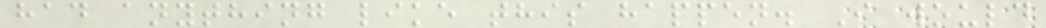had anything like this happen. I would
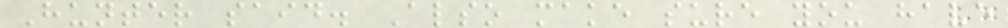Hunter said. Also make sure you have
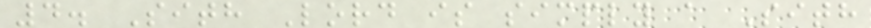4. Sith Lord is simply a Sith
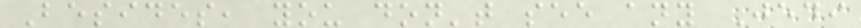Besides, you don't see any Jedi
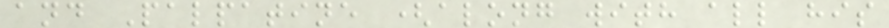and Palpatine (along with all his
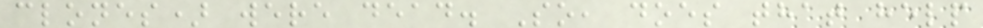clones) were dead. So, does that help
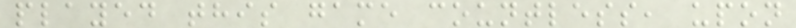played this game countless, upon
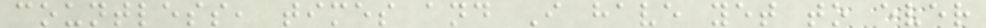countless, times and I have yet to ever
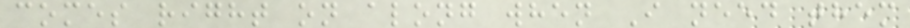comes right on along when I need them
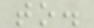to.
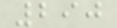290
